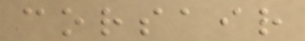corsair
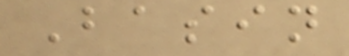Basin
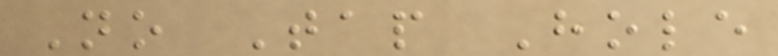No Tap Hole
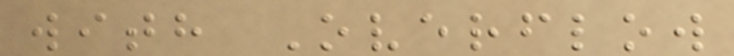with Overflow
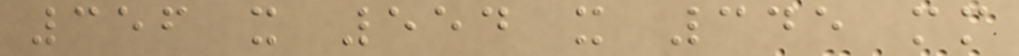356 x 554 x 345 mm
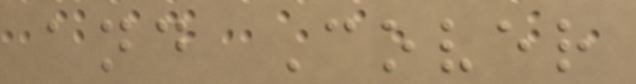and Cover
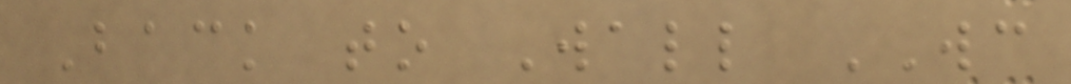Back to Wall WC
